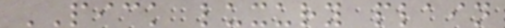PICK luxury plain
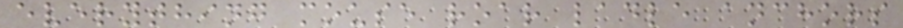everything mouse roar ladle anchors
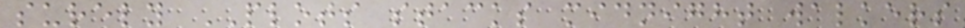surely PLOTS stacks midnight walkers
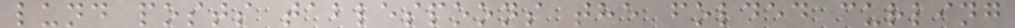lund posts tablespoons the folded curling
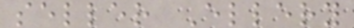seller Ellery
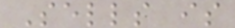Sells is
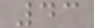43
